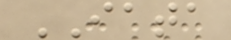IATA
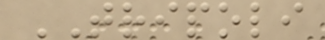TRIPOLI
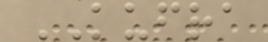KUFRA
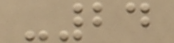-24
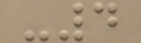-4
